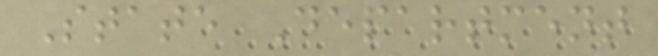State Department
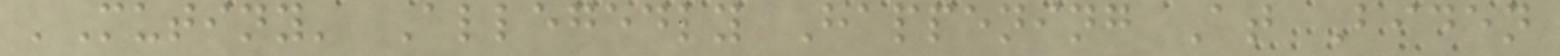'Mutiny' Allegedly Happening At Biden
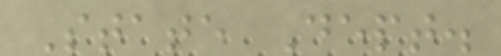State Dept.
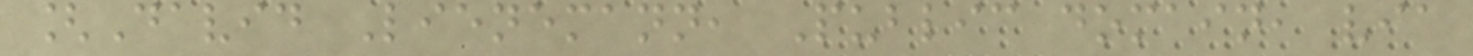[David Lienemann, Public domain, via
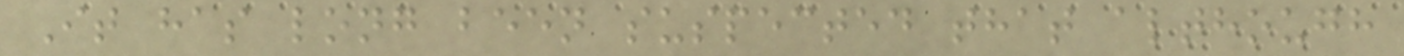It has long been suspected that although
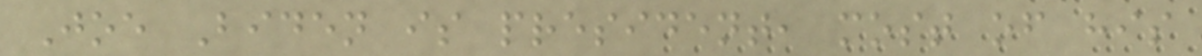Joe Biden is president, most of his
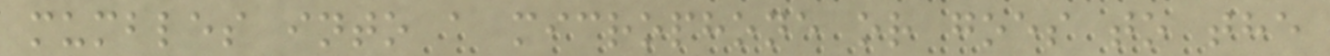mumbles into a microphone or goes to the
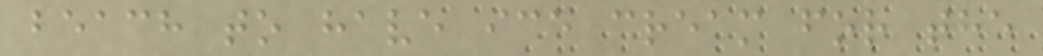beach to have ice cream for the
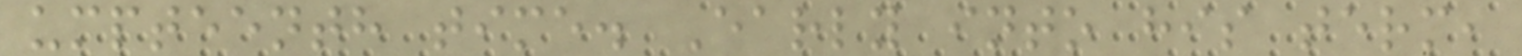umpteenth time. Early into his term,
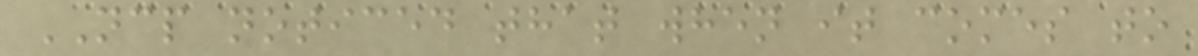NCP noticed that when it comes to
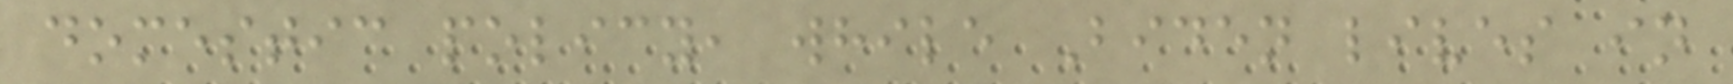domestic policy, while Biden lives in
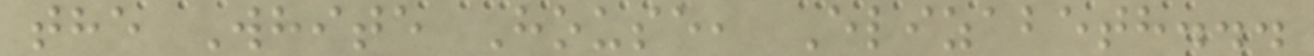the White House, Elizabeth...
